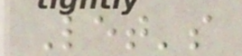Let's
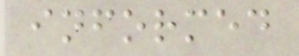informed
